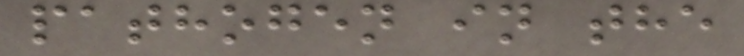pathogen in the
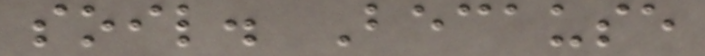soil. Because
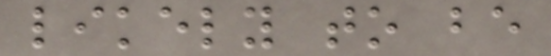likely to be
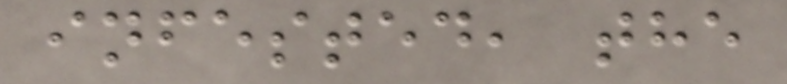infested, the
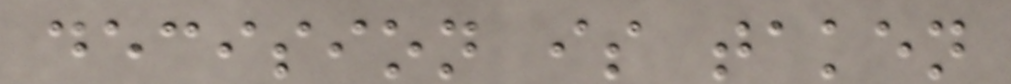decision is taken
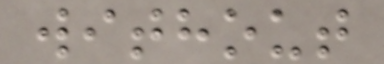without
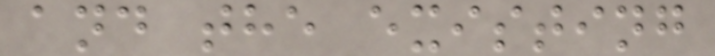and the existing
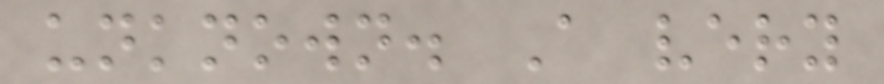unknown. A very
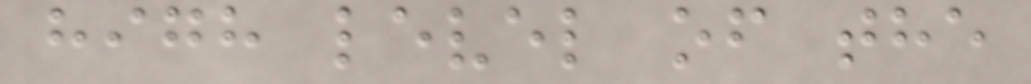high level of the
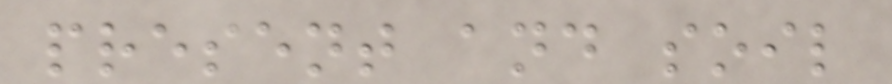present and soil
